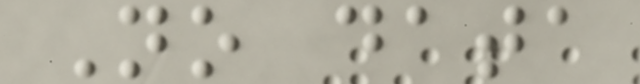No data
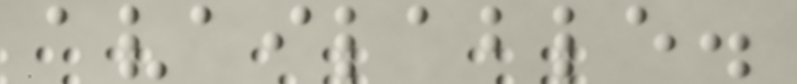available.
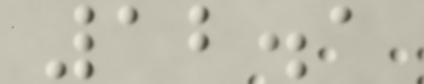12.1
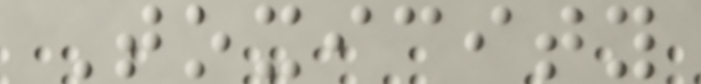Toxicity
